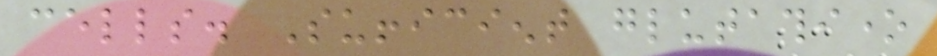cells. Sufficient glutathione
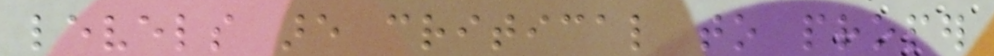levels are critical to proper
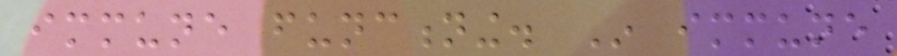immune functioning. In immune
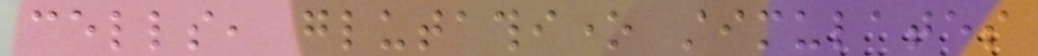cells, glutathione stimulates
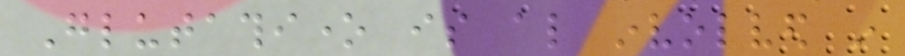Glutathione is also involved in
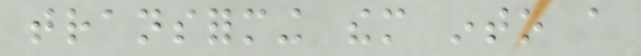transforming them into a
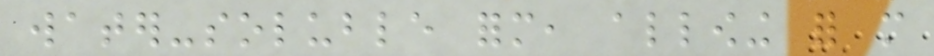water-soluble form, allowing for more
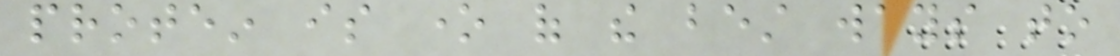protein is one of the best ways to
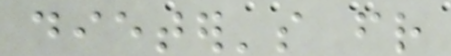dieter's friend
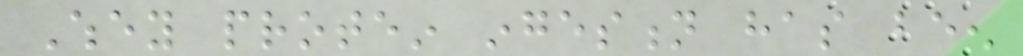Whey protein ingestion has been
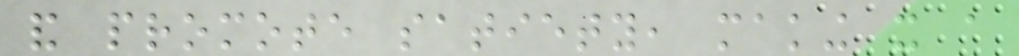and promote satiety, making it a
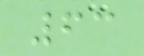63
